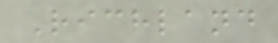Richland
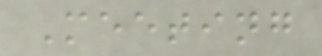Meeting
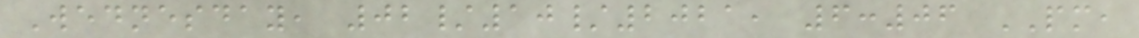Wednesday, 02/10/2021, 6:06 PM,
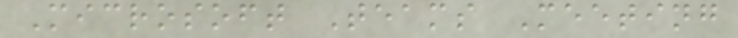Microsoft Teams Meeting
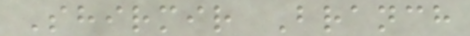Shirmir Branch
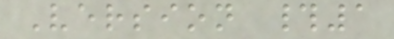Version #1
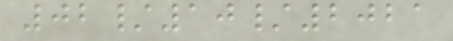02/10/2021
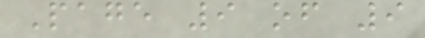Page 9 of 9
